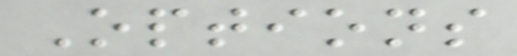Options
